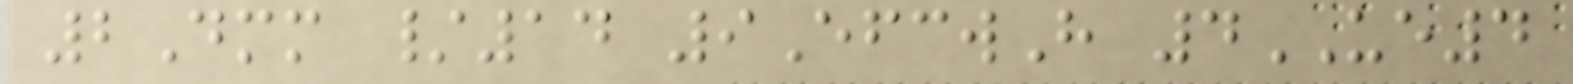2Dmm /14 9EfcwH 4UE4
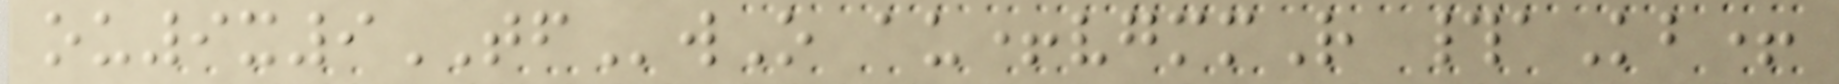ou9x9TFwO au+vgmmR #aKb+
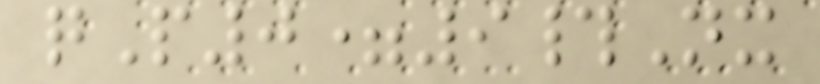qP0=9#Nx
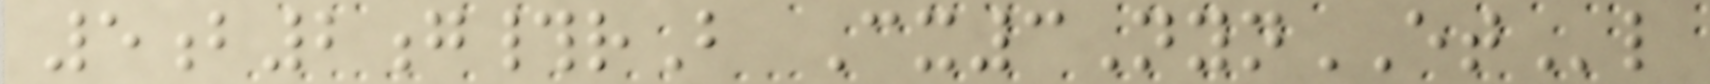5b2g#rB Cx3NynETl
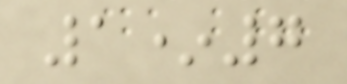1*7
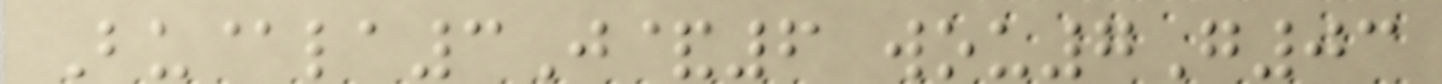Bu@la3J&6 wou7G03
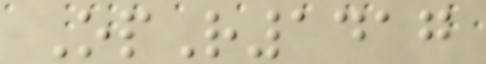OpR1417
